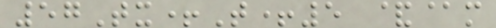57Tx+T+5 &@m
